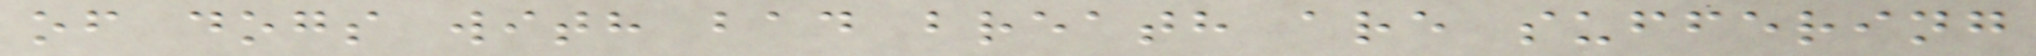of dogs with bad breath are suffering
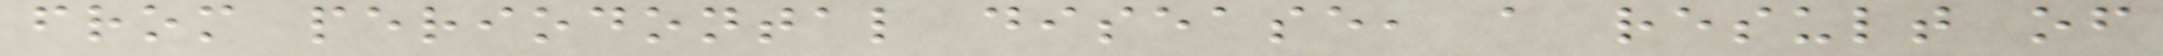from periodontal disease, a result of
